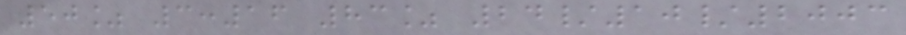50% 3:16 83% 24/10/2003
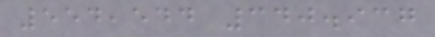554,544 340.937
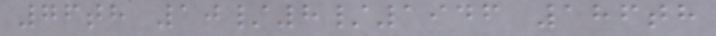76th 10/8/1946 186th
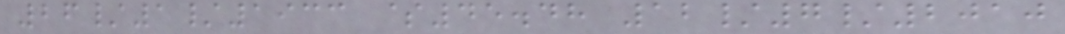26/1/1933 $45.48 12/7/2010
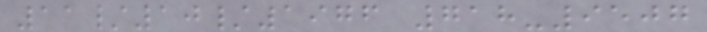11/10/1976 718-9507
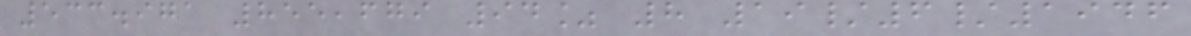533.971 855,679 94% 8 19/6/1946
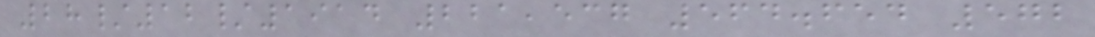28/12/1914 221,537 564.654 572
